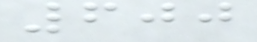600
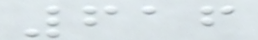616
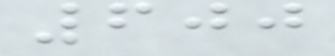600
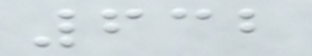632
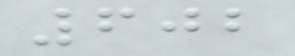602
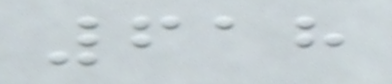618
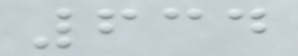634
